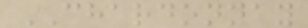CHARDONNAY
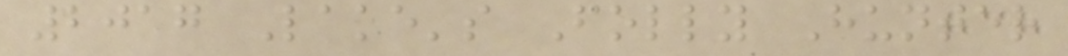2017 Lake's Folly Hunter
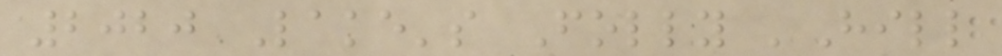2020 Lake's Folly 'Hill
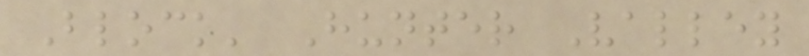Block' Hunter Valley
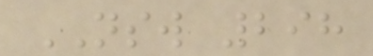NSW 298
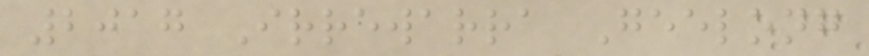2017 Irrewarra Geelong
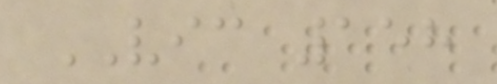VIC 158
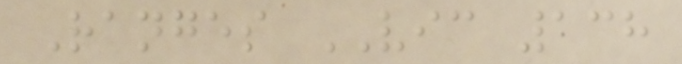Ranges VIC 138
